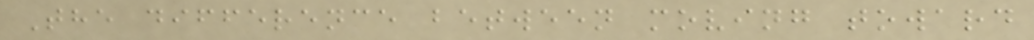The difference between moving toward
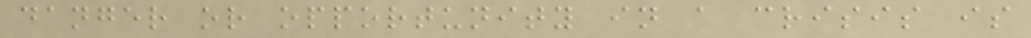danger or opportunity in a crisis is
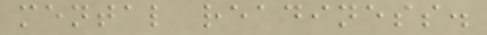mental readiness.
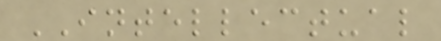INTELLECTUAL
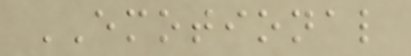EMOTIONAL
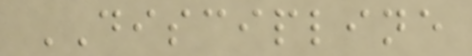DISCIPLINE
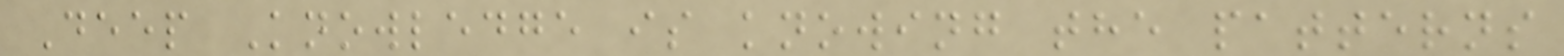Deep Knowledge is knowing the patterns
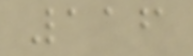116
